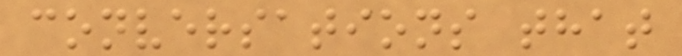conversations that
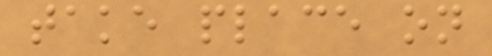take place on
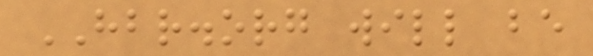HBR.org will be
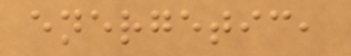energetic,
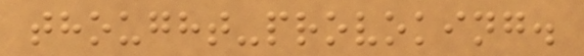thought-provoking.
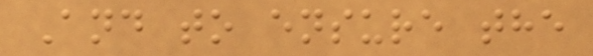And to ensure the
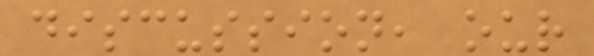discussion, our
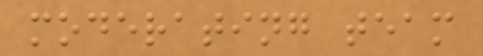moderating team
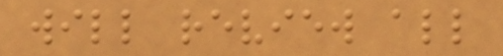will review all
